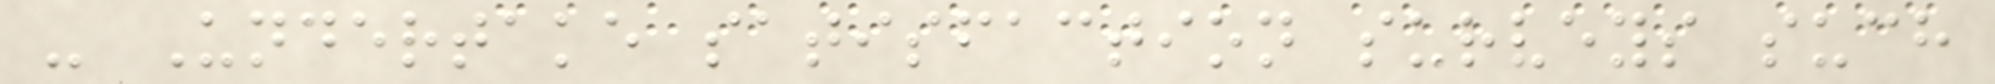- Undertake satisfaction surveys such
